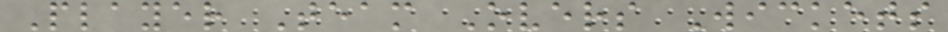Player Team Overs Wickets
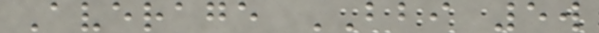Average BBI 5w
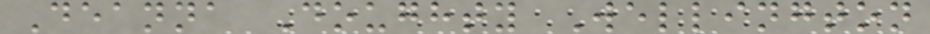Deanna Doughty Wellington
